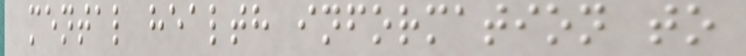mental health information to
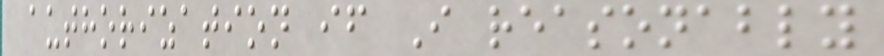authorization if I reasonably
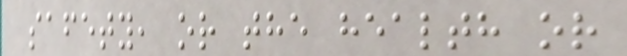safety, or the health or
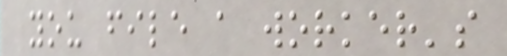you file a worker's
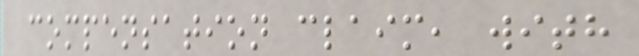compensation claim, with
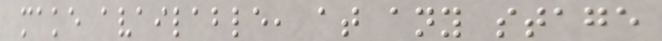make available, at any stage
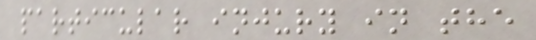particular injury in the
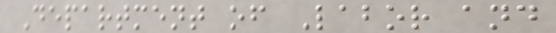Department of Labor and
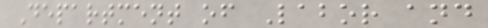Department of Labor and
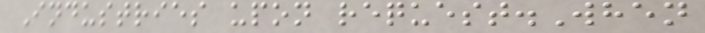Industries upon request.When
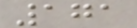171
